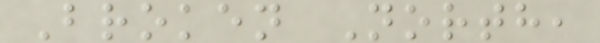Broken North,
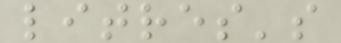litres's
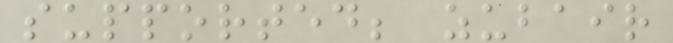supported; zubair
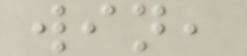win,
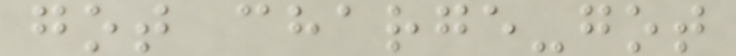got charge-got
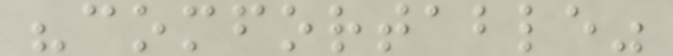"comfortable"
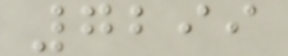7299
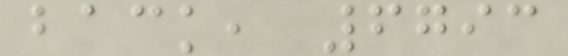back, 6793
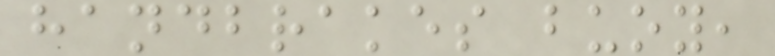handbrakes buoy,
